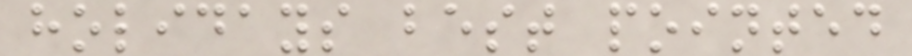holidays best pointed
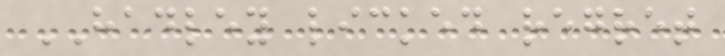HADLEY licked regret
